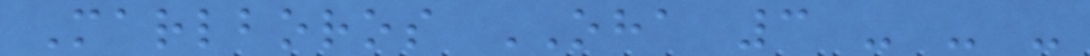Marlboros OHA 3 - - -
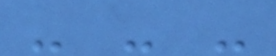- - -
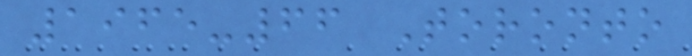1965-66 Toronto
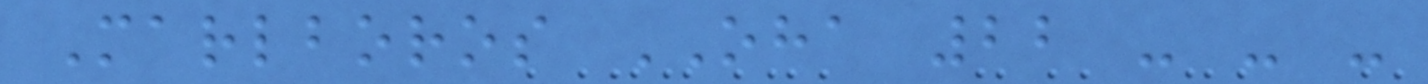Marlboros OHA 22 - - -
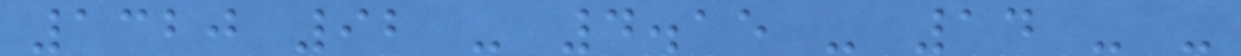1320 92 - 4.15 - 14 - -
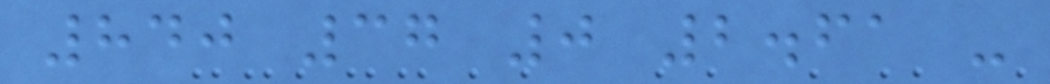840 37 0 2.61 -
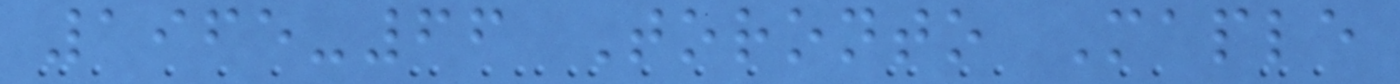1965-66 Toronto Maple
